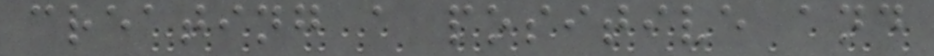creating a positive and
